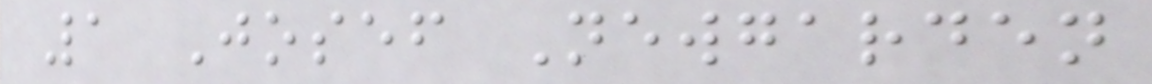1 Josef Newgarden
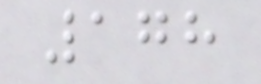178
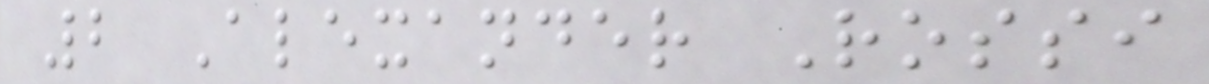2 Alexander Rossi
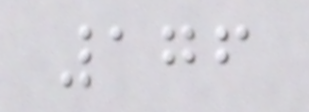176
